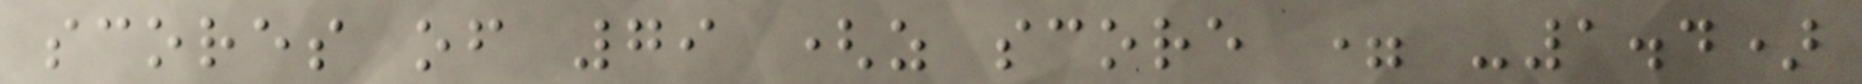scores of 79 (z score = -1.4)
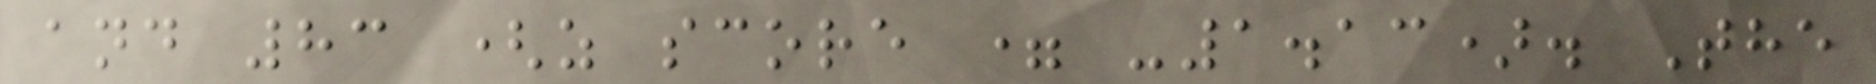and 83 (z score = -1.13). The
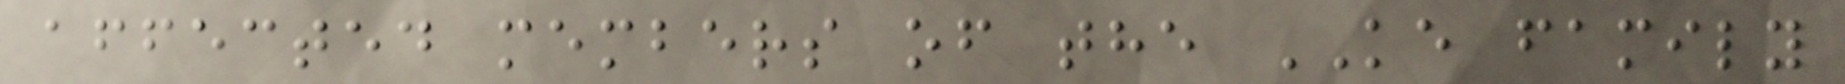affected members of the KE family
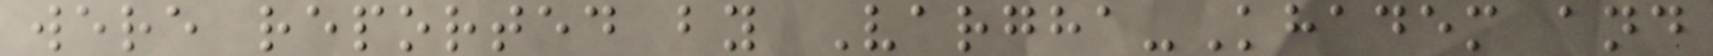were reported by Vargha-Khadem and
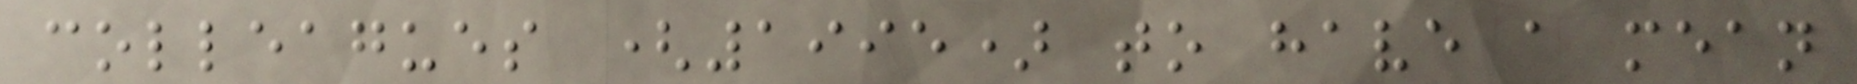colleagues (1995) to have a mean
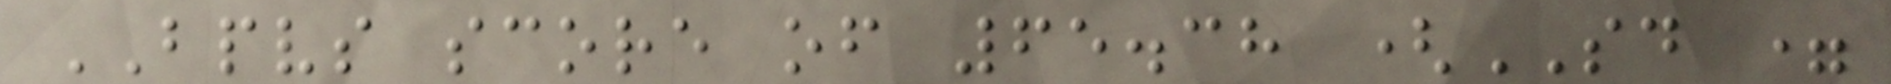BPVS score of 65.38 (SD =
